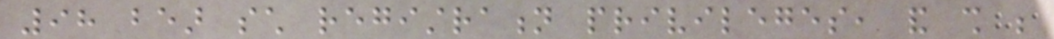98 bear such registration privileges, and shall be
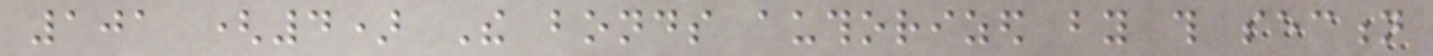101 (4) The bonds authorized by this section
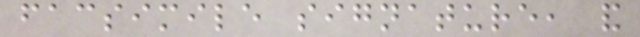facsimile signature, and
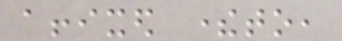affixed thereto,
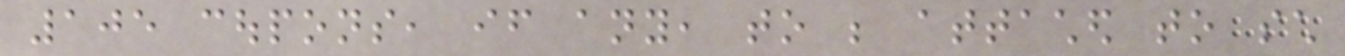105 coupons, if any, to be attached to such
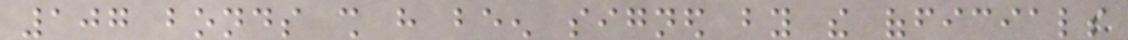107 bonds shall have been signed by the officials
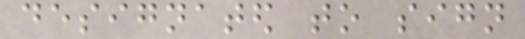designated to sign
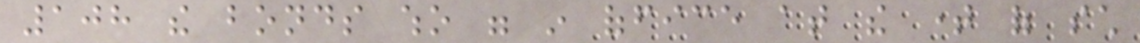108 the bonds who were in office at the time of such
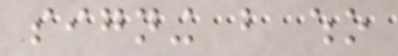signing but who
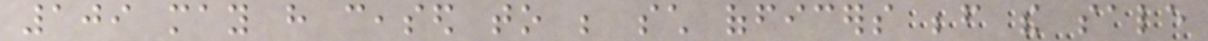109 may have ceased to be such officers before the sale
